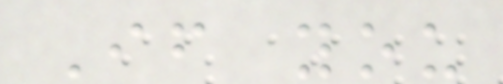If you
